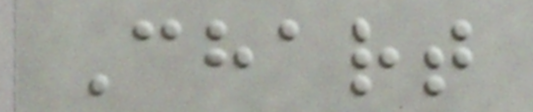Chart
